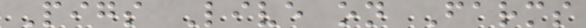Pigs Live on Farms
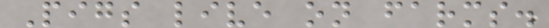Pigs live on farms.
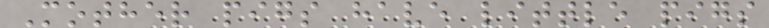Mother pigs have little pigs
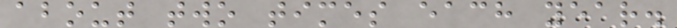about two times each year.
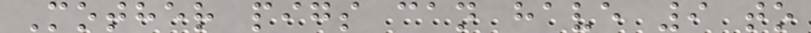Mother pigs can have 9 to
